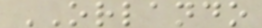ORLANDO
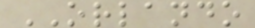ORLANDO
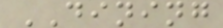DINING
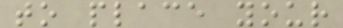to place your
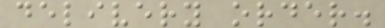delivery order.
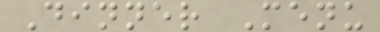Dinner Menu
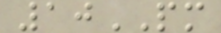10PM
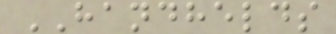HANDHELDS
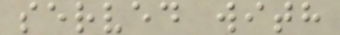served with
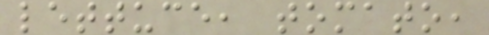lettuce, tomato,
